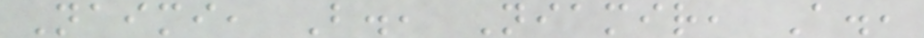Naimi, B., Niamir, A.,
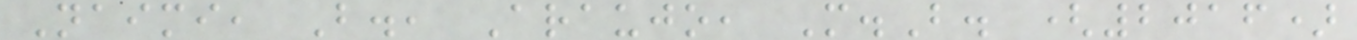Naimi, B., Araujo, M.B. (2016)
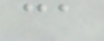ca
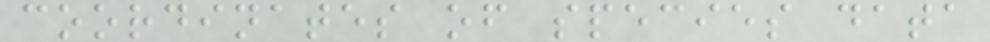coordinates of species data
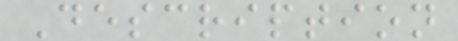Description
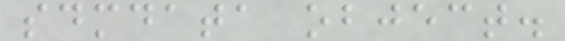sdmdata object.
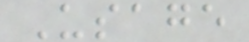Usage
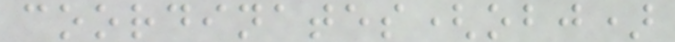coordinates(obj)
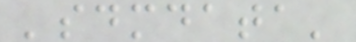'sdmdata'
